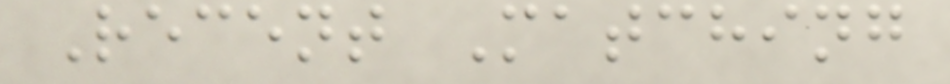Recent Matching
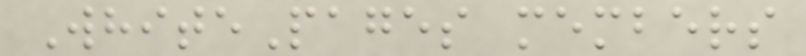WhitePages members
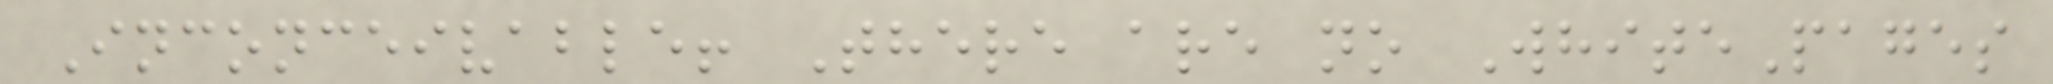Inconceivable! There are no WhitePages
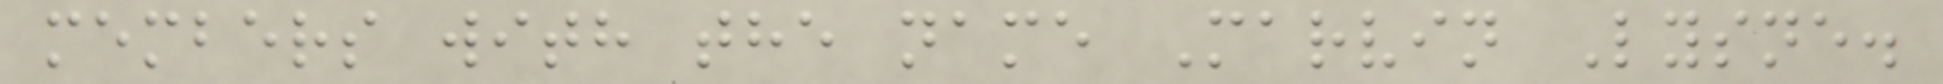members with the name Marvin Lysne.
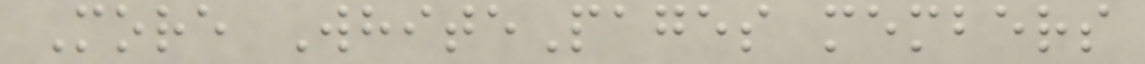More WhitePages members
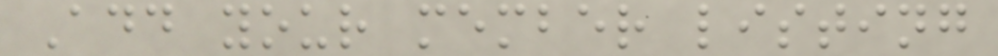Add your member listing
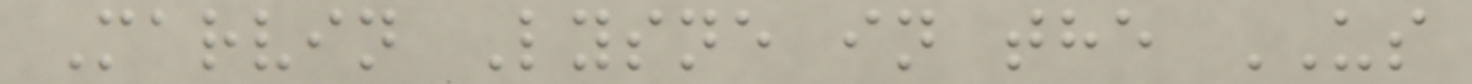Marvin Lysne in the US
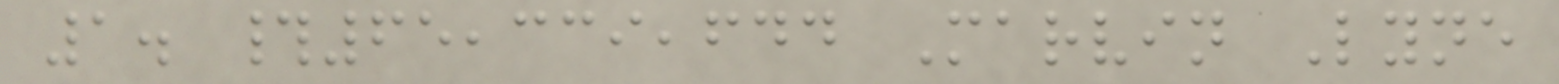1. #65,339,644 Marvin Lyne
